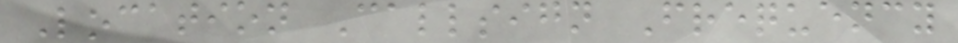Location Callsign Frequency
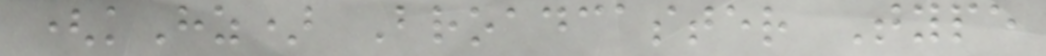(kHz) Broadcaster Type
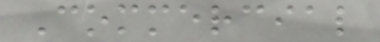Commercial
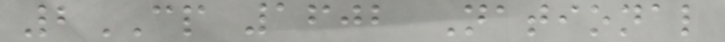2CP 1602 National
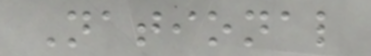National
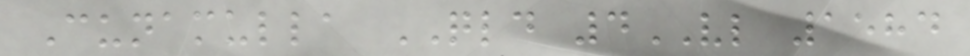Cunamulla QLD 4VL 1584
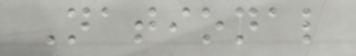National
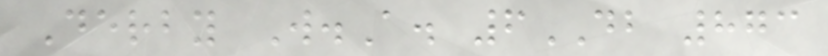Derby W.A. 6DB 873
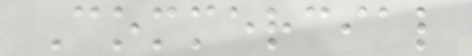Commercial
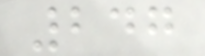247
